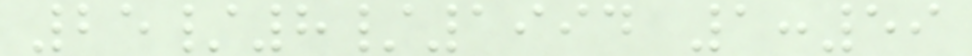25/8/1994 1:59
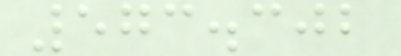573.302
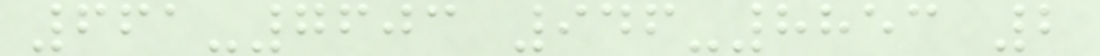661-7603 946-8853 2
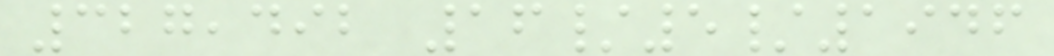327,492 16/5/1946
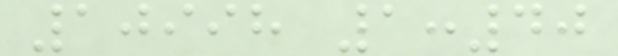10998 1:40
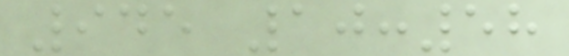945 10:58
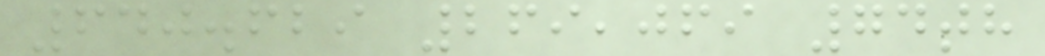640.629 269,069 74th
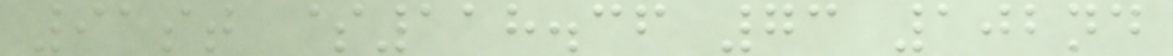91st $118.36 73 102nd
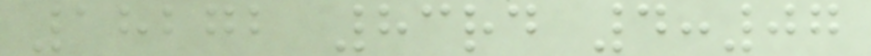18272 83rd 4:07
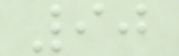90
